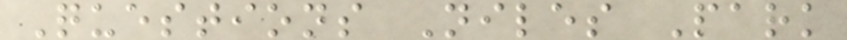Questions Niles Park
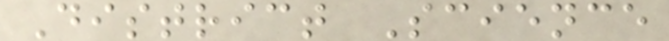District Science
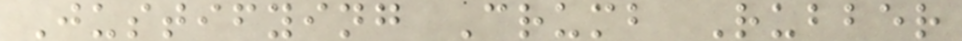Justifying Crumb Rubber
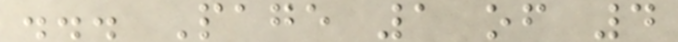... Page 1 of 4
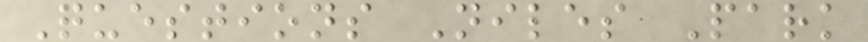Questions Niles Park
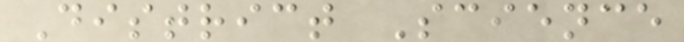District Science
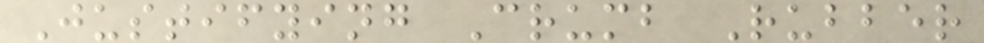Justifying Crumb Rubber
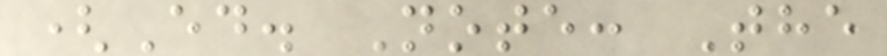(Ed. Note: The
